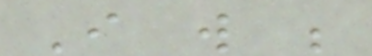I will be
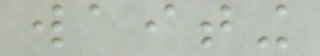waiting
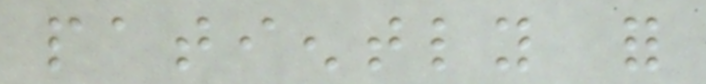patiently for
